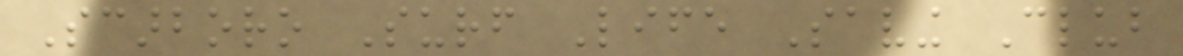Scarboro Surf Life Saving Club
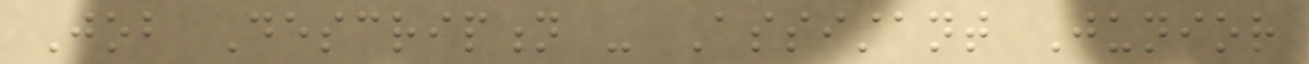Job Description - Assistant Junior
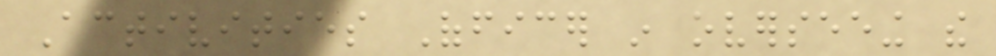Activities Officer in overseeing the
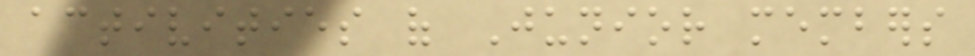activities of Junior members
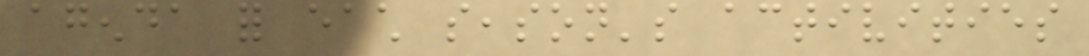agenda for each season's activities
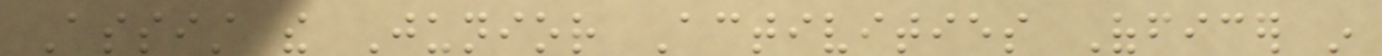Assist the Junior Activities Officer in
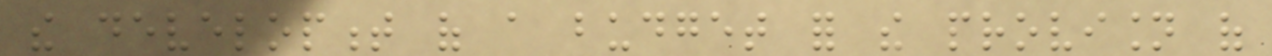the development of a budget for the provision of
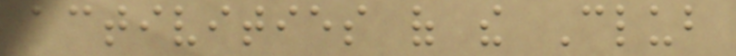activities of the Club
